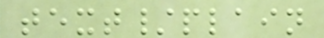text/plain
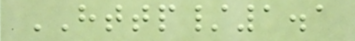HTTP/1.1
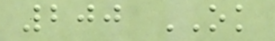200 OK
